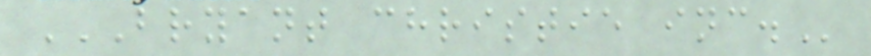BRYANT CHRISTIE INC.
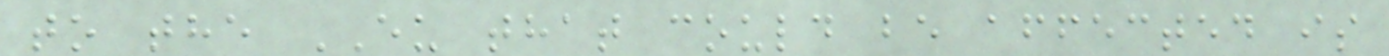to the EU that could be affected is
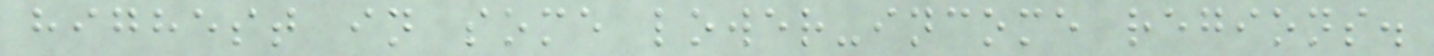highest in some lower-income regions.
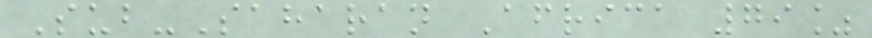Sub-Saharan Africa 79%
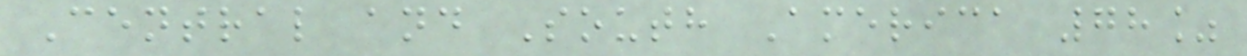Central and South America 78%
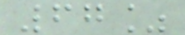67%
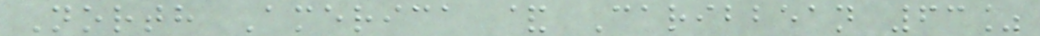North America & Caribbean 63%
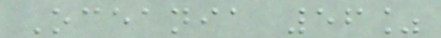Oceania 56%
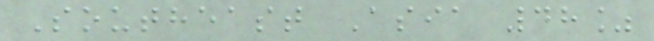Southeast Asia 48%
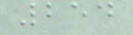254
